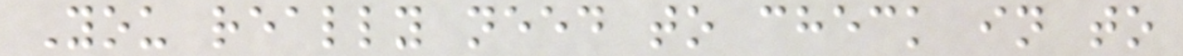You really need to check in to
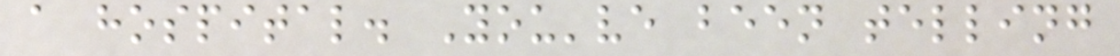a hospital. You've been telling
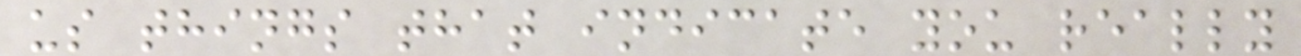us things that indicate you really
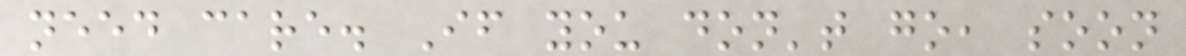need care. If you don't go, soon
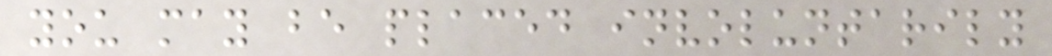you may be placed involuntarily
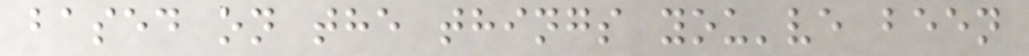based on the things you've been
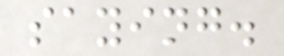saying.
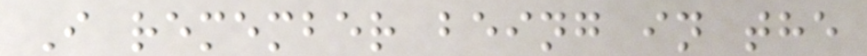I remember being in the
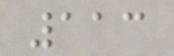113
